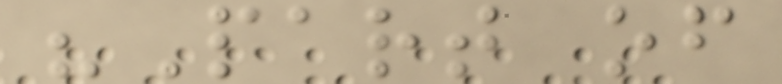"Part of
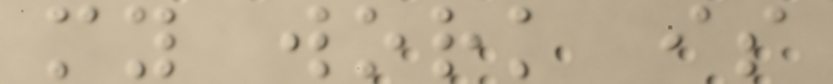my work is
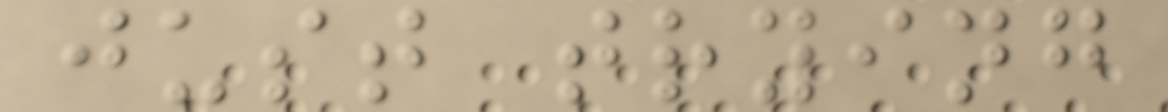just trying
